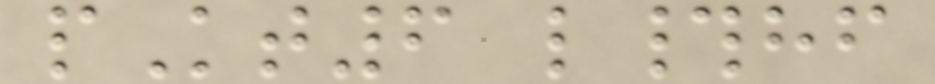pKt6 l#hf
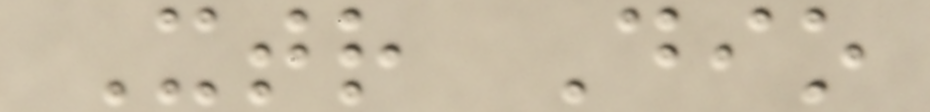Xtr Dio
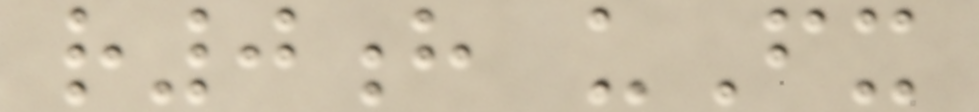r0h uFx
